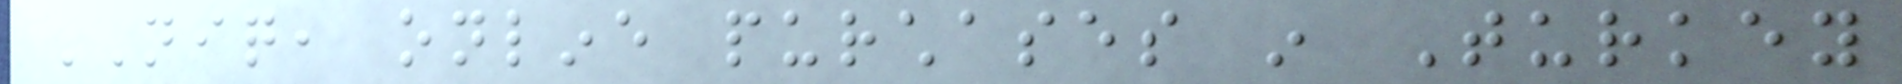NIQ, online purchases in Turkey
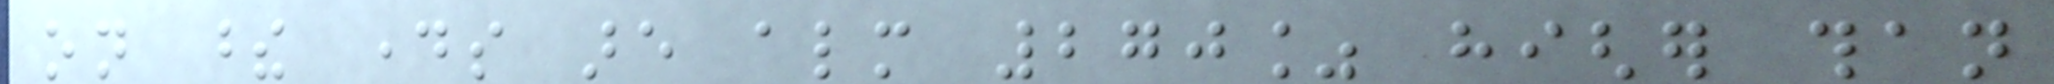on these days are almost 270% higher than
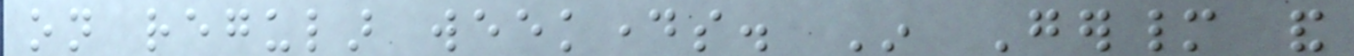on regular weekdays. In Germany and
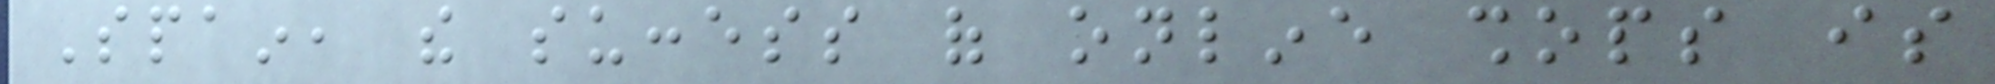Spain, the success of online shops is
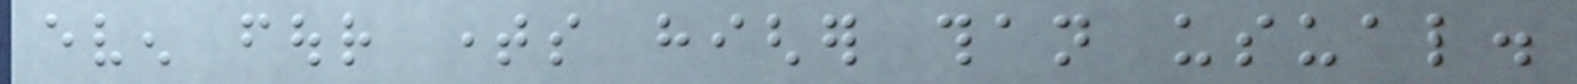even four times higher than usual.
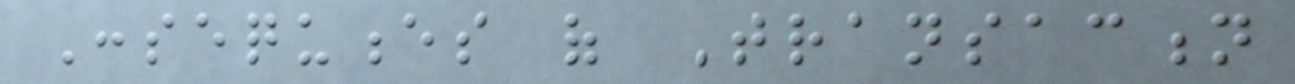Consequences of Transaction
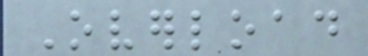Overload
